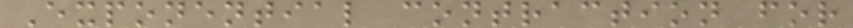Exponential contraction for
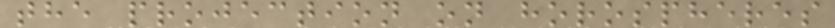the projection on horospheres
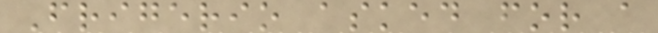Frigerio asked for a
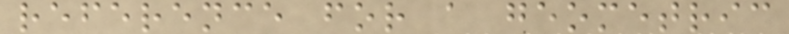reference for a geometric
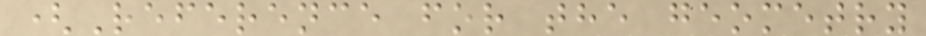(Reference for the geometry
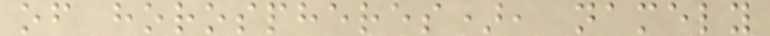of horospheres), namely
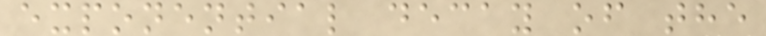exponential decay of the
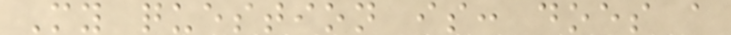My question is: does a
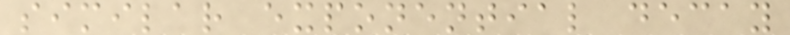similar exponential decay
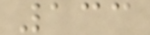133
